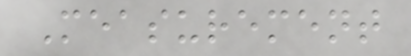Measurement
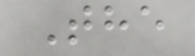The
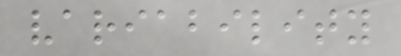variability
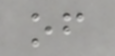of
